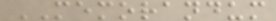MEMORANDUM
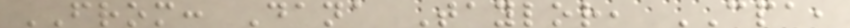FROM: Dana Taylor, CPA,
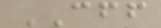CFF
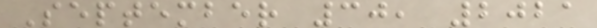September 30, 2021
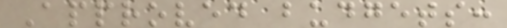Approved budgets:
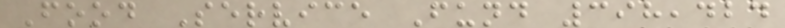Food Service Fund 398,424
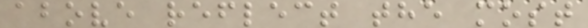above reflect the most
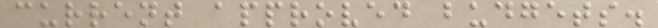current approved budgets.
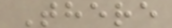There
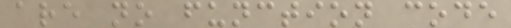are no function code
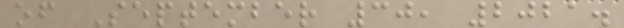of September 30, 2021.
